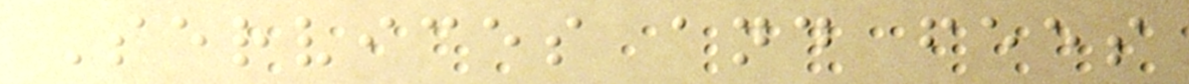Services and fees
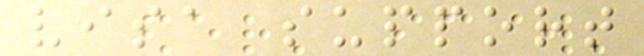visa support
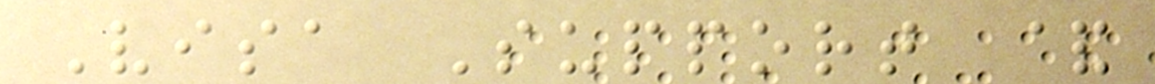Visa Support &
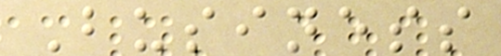Business
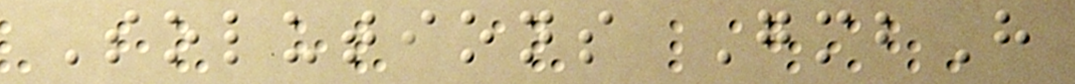Solutions GmbH
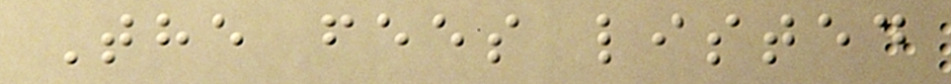The fees listed
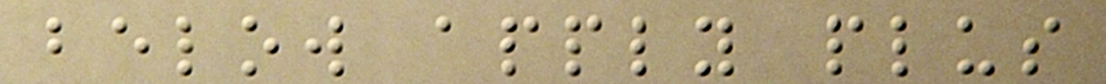below apply plus
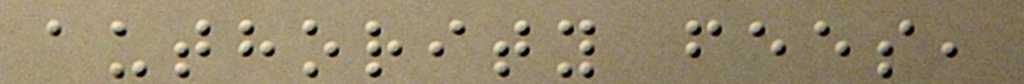authority fees,
